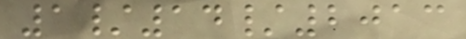1/14/2013
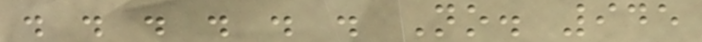. . . . . . No. 945
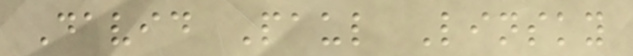David Paul Linsky
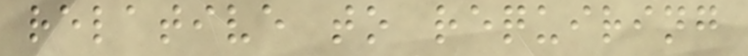relative to requiring
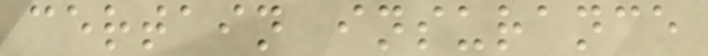certain insurance
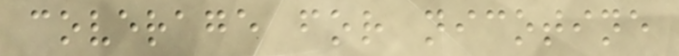coverage for nicotine
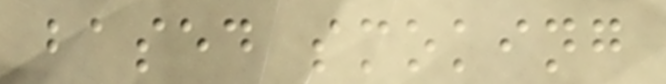based smoking
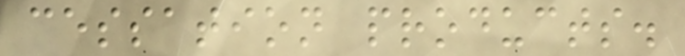cessation products.
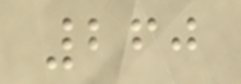260
